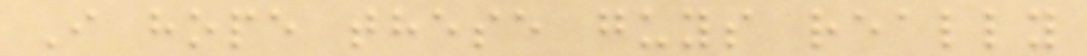I hope these guys really
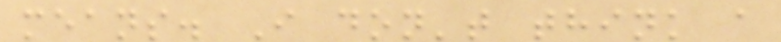means. I don't think a
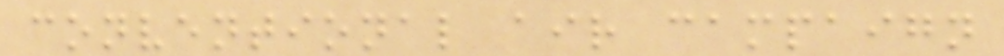conventional air campaign
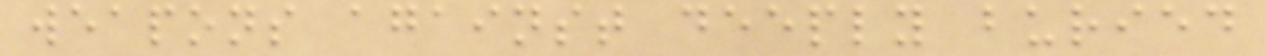weapons against deeply buried
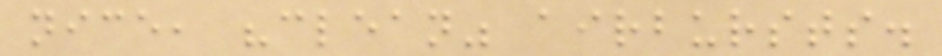nice, "clean" airbursts.
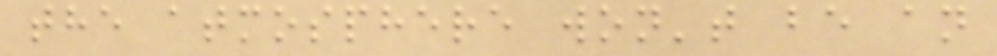the atmosphere won't be an
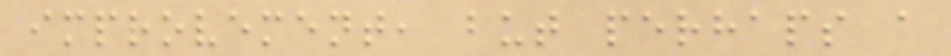improvement, but perhaps a
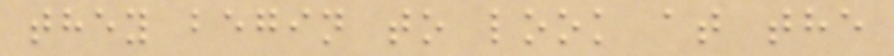they begin to look at the
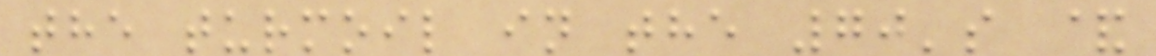the turmoil in the 70's &
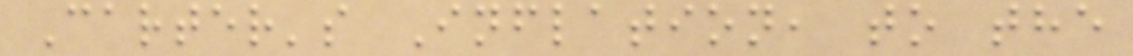Carter's Inflation, to the
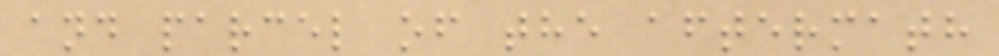and parcel of the aftermath
